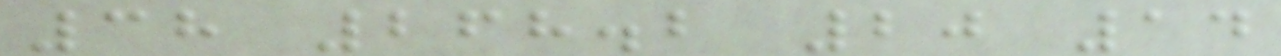38 268.2 20 14
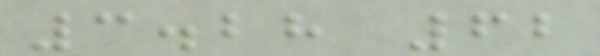3.28 62
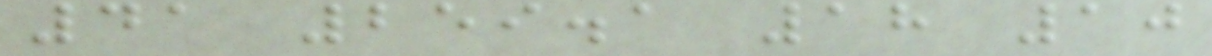41 259.1 18 10
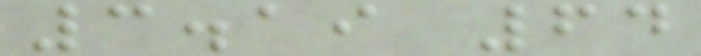3.19 64
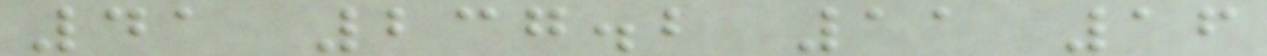41 237.2 11 16
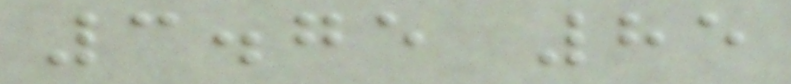3.75 85
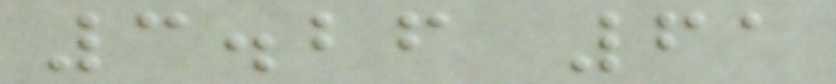3.26 61
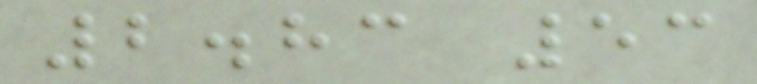2.83 53
